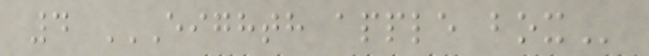4 EIGHTH APPLE BOX
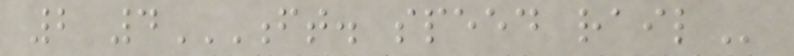2 4FT. SPEED RAIL
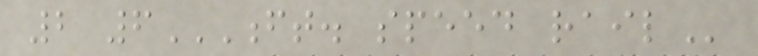2 6FT. SPEED RAIL
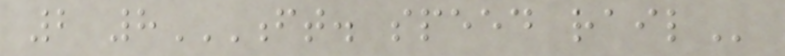2 8FT. SPEED RAIL
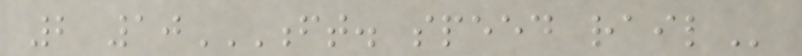2 10FT. SPEED RAIL
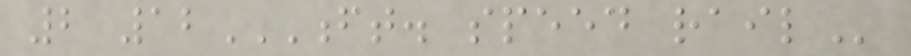2 12FT. SPEED RAIL
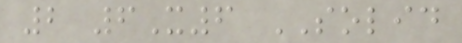2 6X6 SOLID
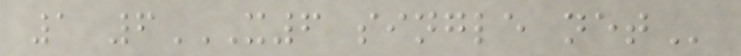1 6X6 SINGLE NET
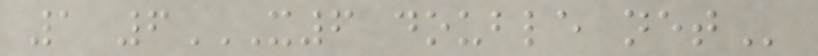1 6X6 DOUBLE NET
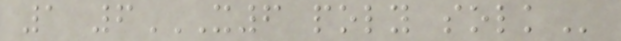1 6X6 POLY SOLK
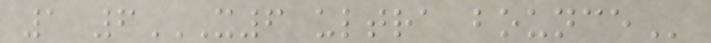1 6X6 ULTRA BOUNCE
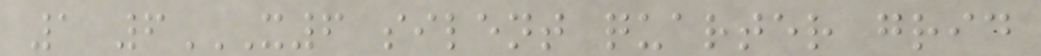1 6X6 SILENT QUARTER GRID
